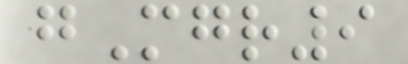gMgr9
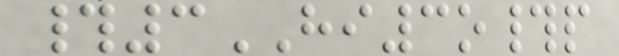#3HI3o#p
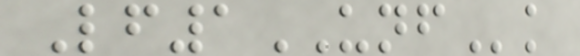Lf1UNFk
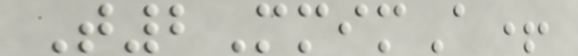T2MmimA+
